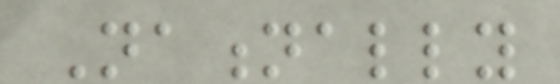Nationally
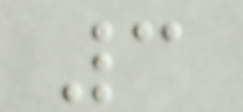3
